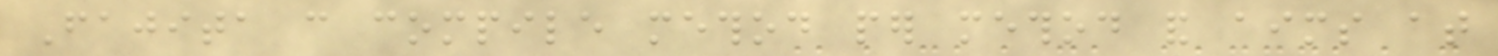Fajita can compile method per method and aims at
